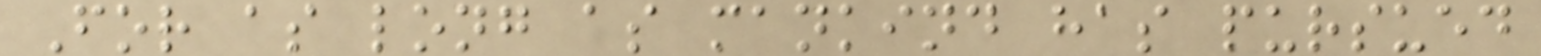For as long as mankind has pursued
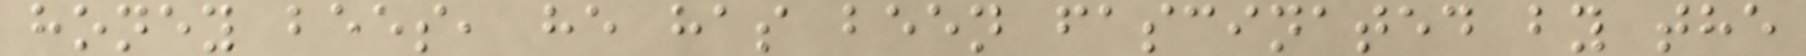honey bees, he has been fascinated by the
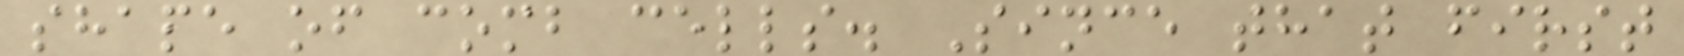shape of comb cells. Since that first
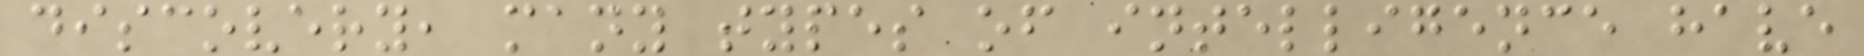discovery, many types of intelligence have
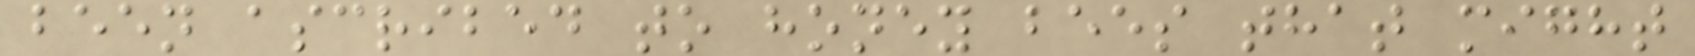been ascribed to honey bees that might
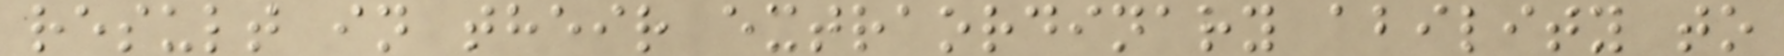result in their extraordinary ability to
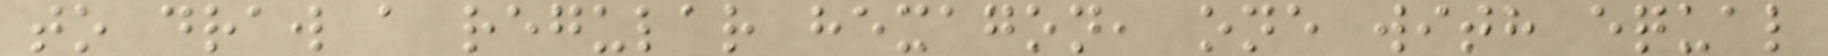to draw a regular hexagon, one with equal
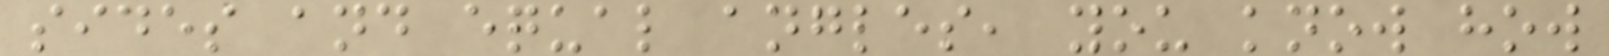sides and equal angles, you know how
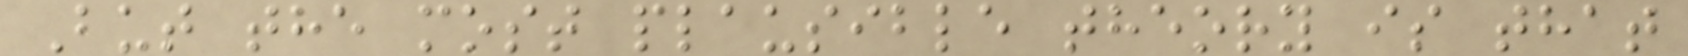But the most plausible theory is that
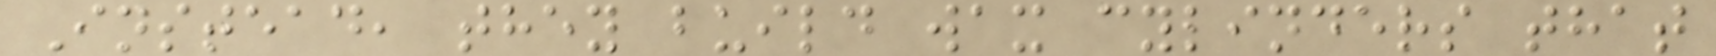Instead, they build wax cylinders that
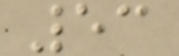53
